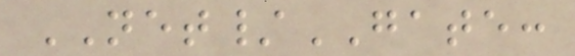NET/GATE:
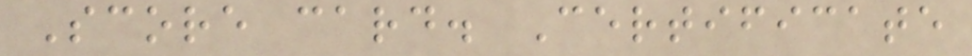Score card. Certificate
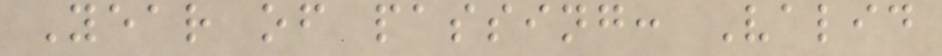Year of passing: Valid
